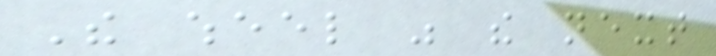The wheel was the next
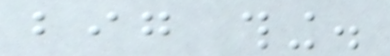big thing.
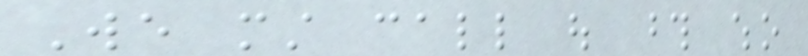We must call out those who
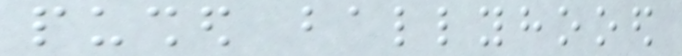pushed ballyhooed
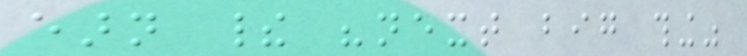earn their "next big thing"
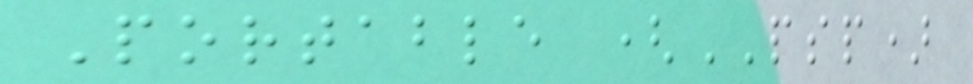Portable (PSP)
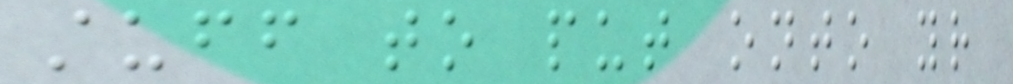stuff to put onto your
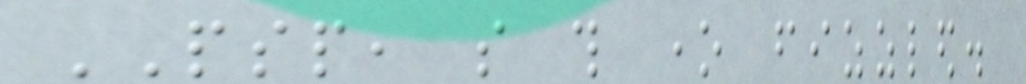PSP, so this one fizzled.
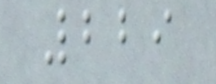229
